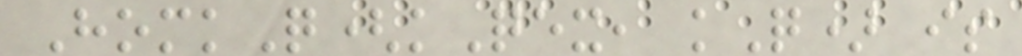HomkQ(kQex, kQ) is
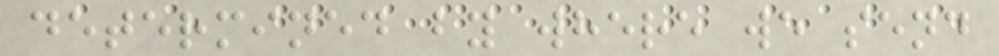determined by where we send
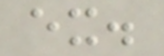ex.
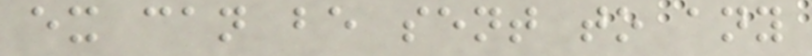ex can be sent to any
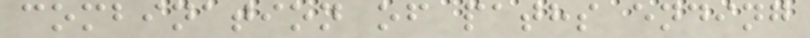combination of paths ending
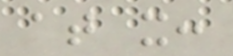at x:
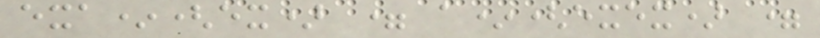exa*(ex) = a*(exex) =
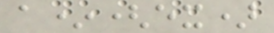a*(ex)
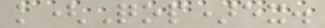k(Qop)ex.
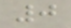0
